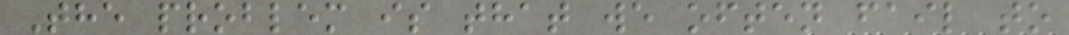The problem is that we often fail to
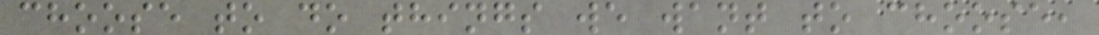choose to do things we want to choose,
